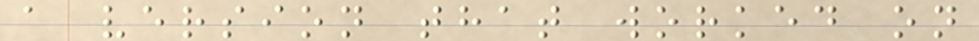a version that worked on
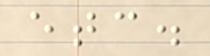etc.
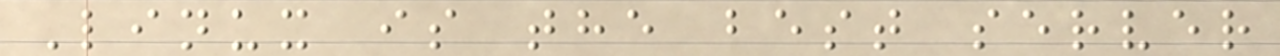Linux is the best server
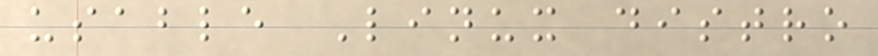usable Linux distro
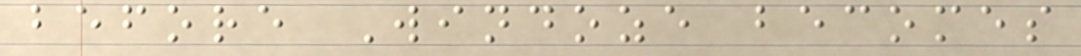before Windoze becomes
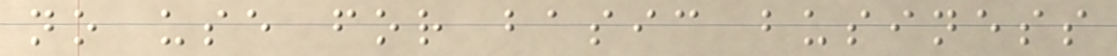no use for basic business
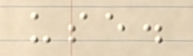use.
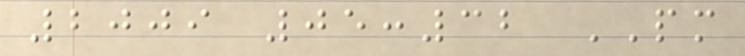2009 05:32 PM
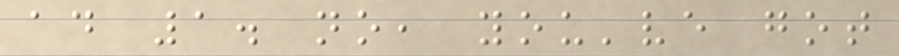ad 1. no, you've got
